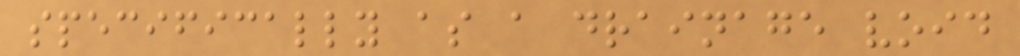specifically as a drainage void
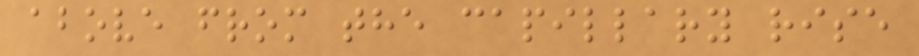above from the capillary rise
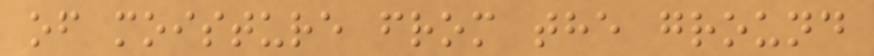of moisture from the ground
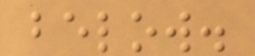below.
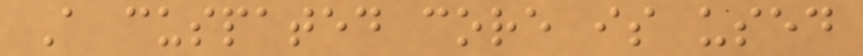A cuspated core is used
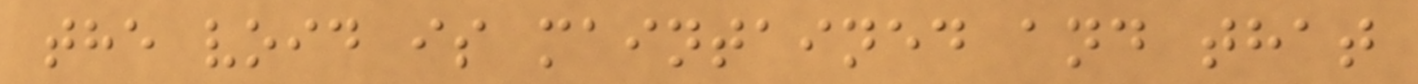the void is maintained and that
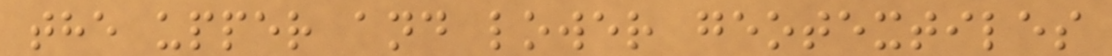the upper and lower geotextiles
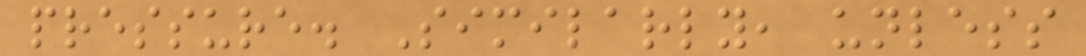pressure. Similarly, unless
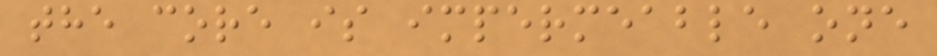the core is impermeable one
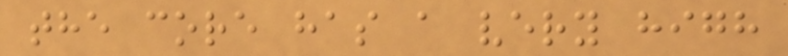the core has a very high
